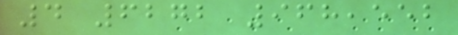4 6272 968,552
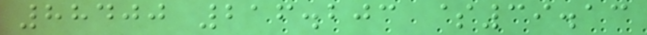88400 216.203 $39.13
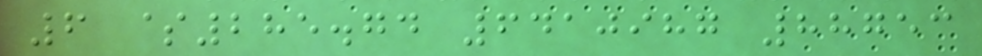6 $285.74 6410987 88753
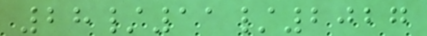28/11/2027
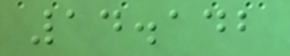14.142
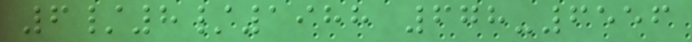6/8/1988 678-6556
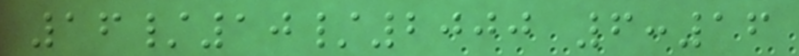16/10/2000 6:16
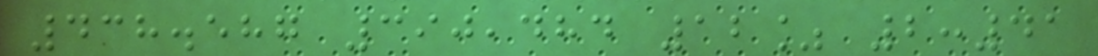438.587 390,484 12% 2:41
